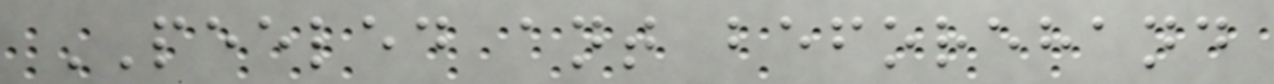PEELED ant beforehand
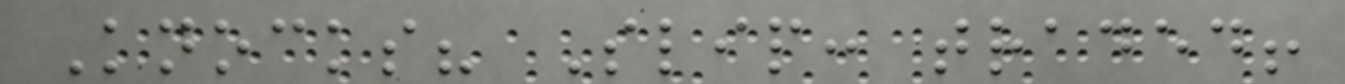Knocks? Slip: traded!
